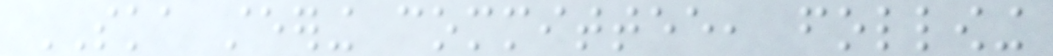SKA steering committee, following
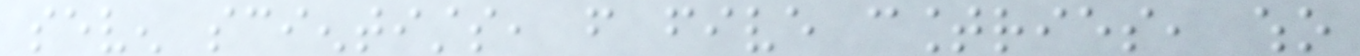seven scientists, from five countries, who
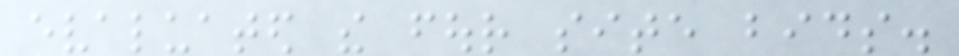evaluated the four site bids.
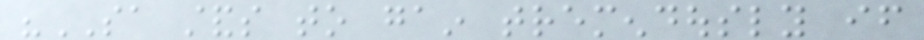"SA stands to gain tremendously if
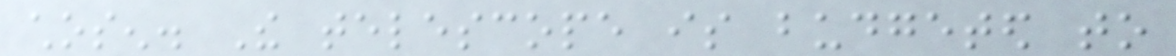chosen. The telescope is budgeted to
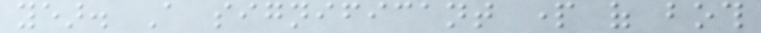year. A significant part of both
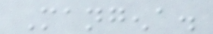Mangena.
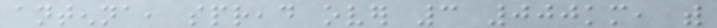antenna, spread over 3 000km, with
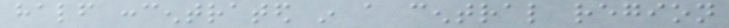half concentrated in a central region
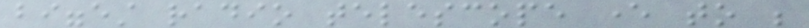biggest radio telescope ever to be
